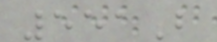551B
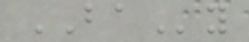BAy
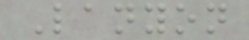Lanyon
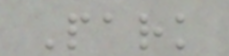Park
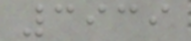3939
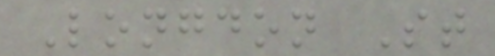Longdon St
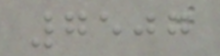7507
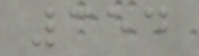354
